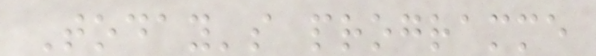Today's programme
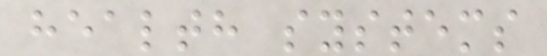health systems
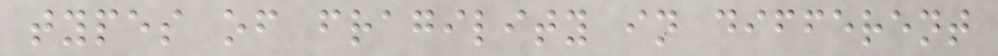types of fragility in different
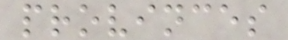provinces
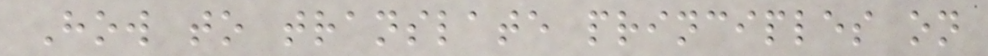How to translate principles on
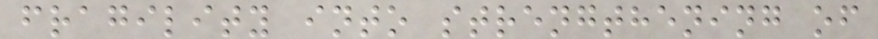fragility into strengthening of
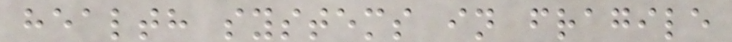health systems in fragile
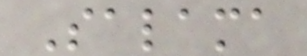Salama
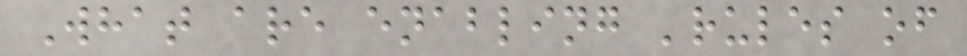What are enabling 'rules of
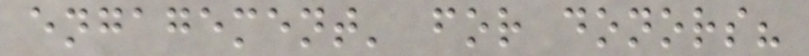engagement' for donors?
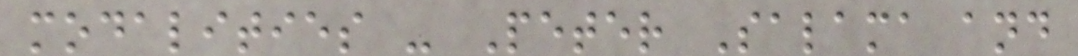modalities - Peter Salama and
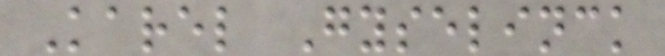Karel Gyselinck
